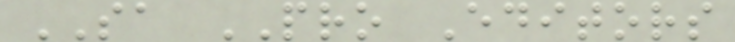SA PRO Editors
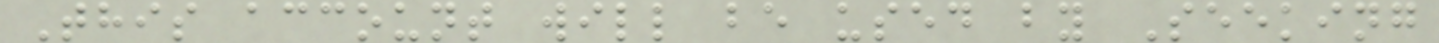This account will be used by Seeking
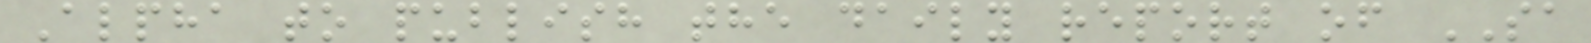Alpha to publish the daily report of SA
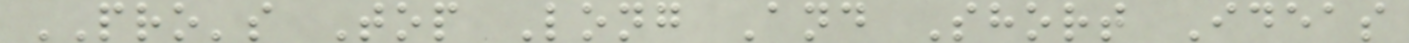PRO's Top Long And Short Ideas
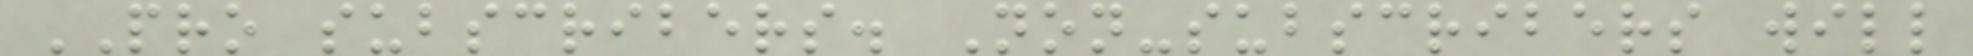PRO subscribers. Non-subscribers will
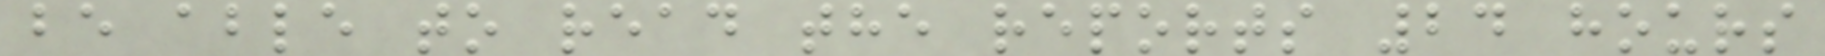be able to read the reports 24 hours
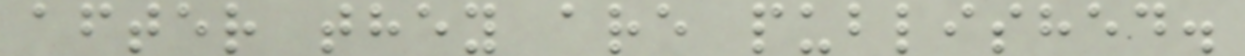after they are published.
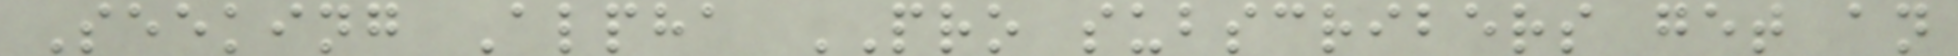Seeking Alpha PRO subscribers get an
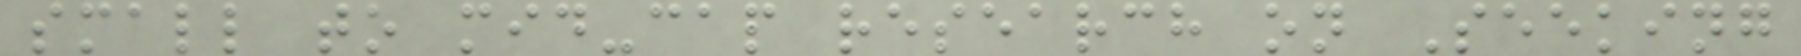small to mid-cap research on Seeking
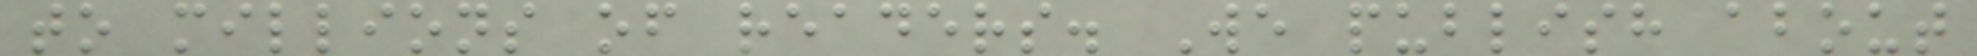to millions of readers. We publish about
